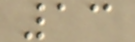13
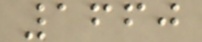1660
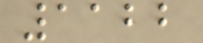1122
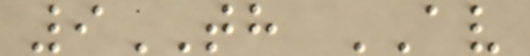9TH AV
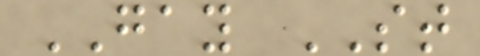GAY ST
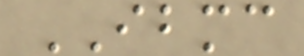IBMC
